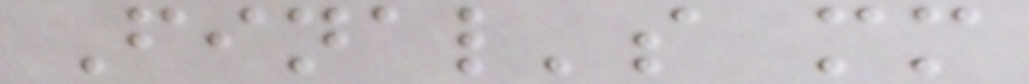Final's mm
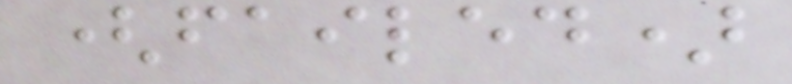(failed)
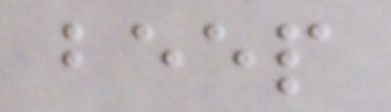beep
